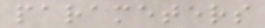parameters
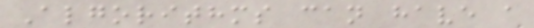Algorithms can have a
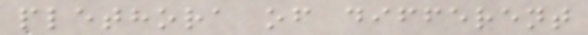plethora of different
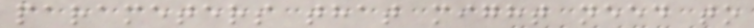parameters that might need to
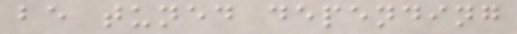be tuned depending
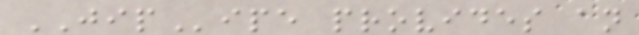JIPipe provides an
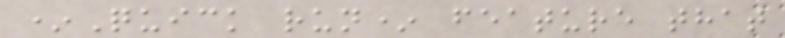*Quick run* feature that
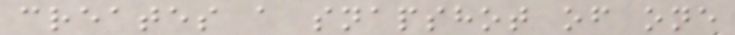creates a snapshot of one
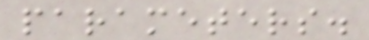parameters.
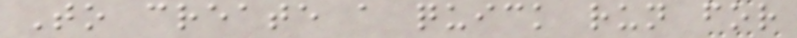To create a quick run for
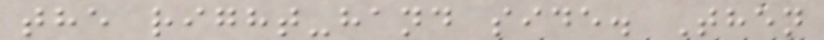the right-hand side. Then
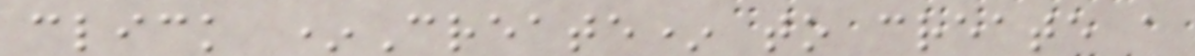click *Create* to create a
